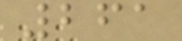261
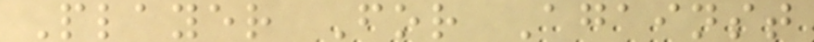Player For Against
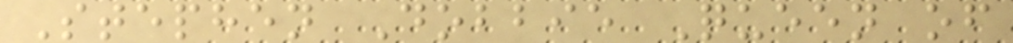Stephen Dobbie Queen of
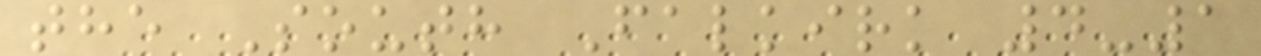the South Falkirk 4-1
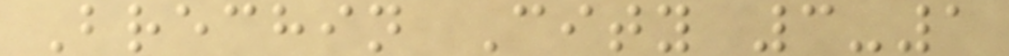Brechin City 3-1
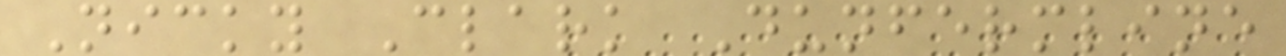Nicky Clark Dunfermline
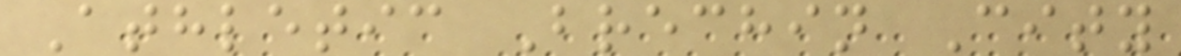Athletic Brechin City
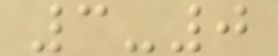3-0
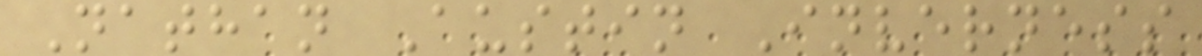Nathan Austin Inverness
